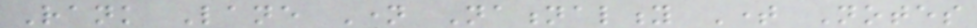Rank Lane Name Nationality Time Notes
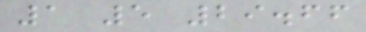1 5 29.66
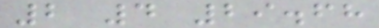2 4 29.68
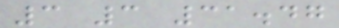3 3 31.47
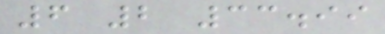6 2 33.99
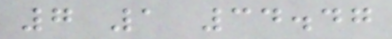7 1 34.47
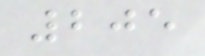205
